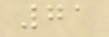71
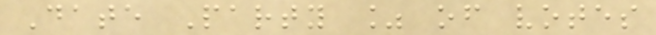Date Party % of votes
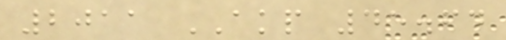2011 AKP 45.64
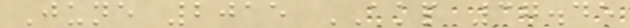June 2015 AKP 37.45
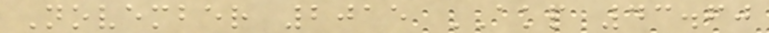November 2015 AKP 43.60
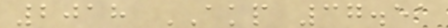2018 AKP 37.51
